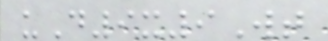uD9x9Wt
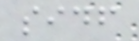sidf
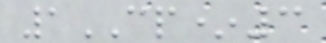1CP*3
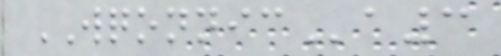WQONNICa3
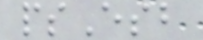psEsb
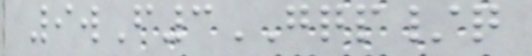9wF3GQP/q
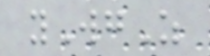yWgZ
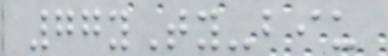77yTy-biu
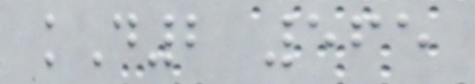kD2 565
